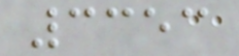3353
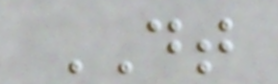DT
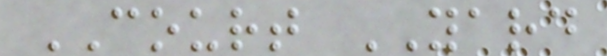COURT YARD
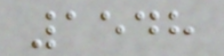1548
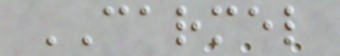CARMEL
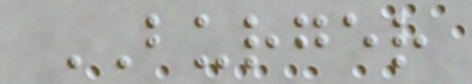BURGER
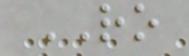RO
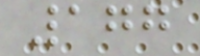177
